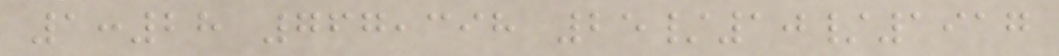1:28 767,398 25/10/1917
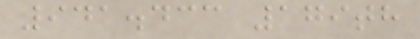941.433 179th
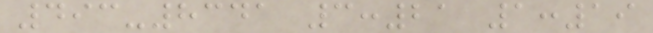493-8341 3:21 1:19
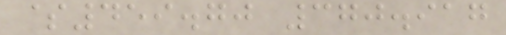$459.70 370.917
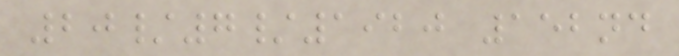20/7/1920 152nd
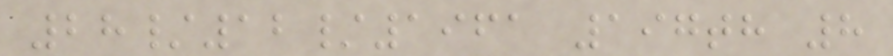28/12/1961 197th 8
